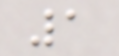1
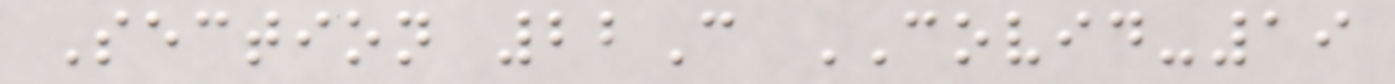Section 22C COVID-19
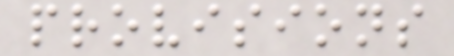provisions
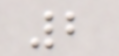2
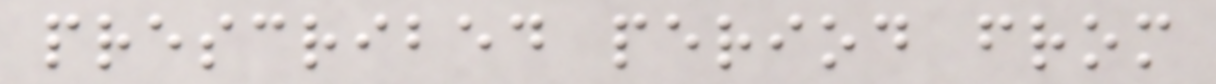prescribed period from
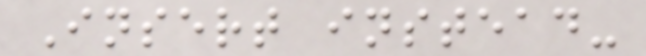Insert instead-
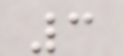3
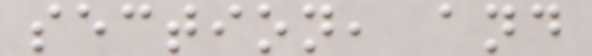section, and
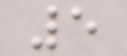5
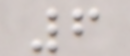6
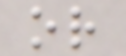or
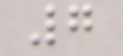7
